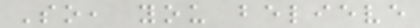So, you believe
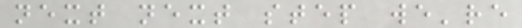next next step we're
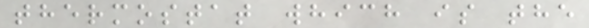thermostat which is the
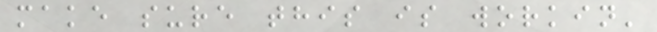make sure this is workin'
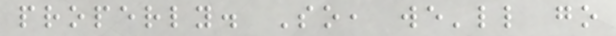properly. So, we'll go
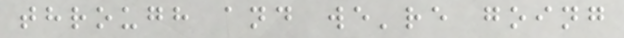through and we're going
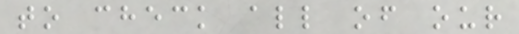to check all of our
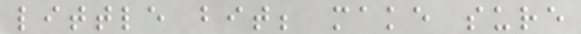little bit; make sure
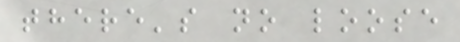there's no loose
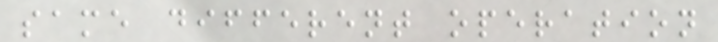same different operation
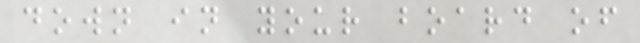down in your board of
